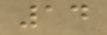14
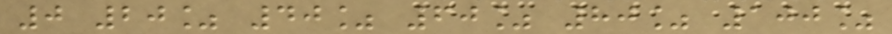0 20% 40% 60% 80% 100%
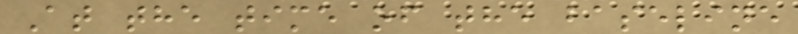At the time of the baseline
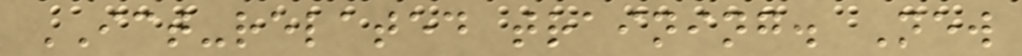ICT-related training. New
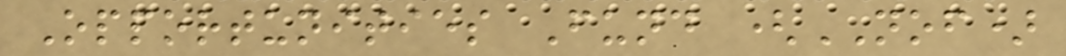Opportunities Fund (NOF)
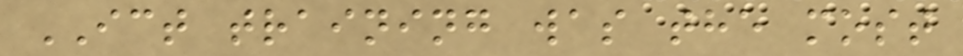ICT training was the most
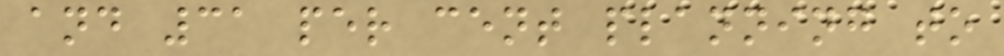and 31 per cent planning to
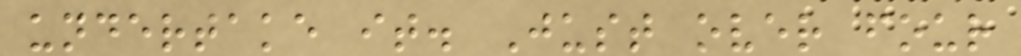undertake it. Just over four
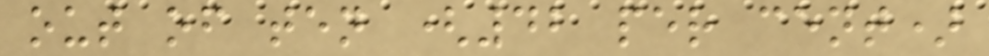out of ten (42 per cent)
